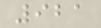921
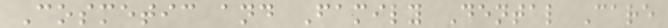Cosmetic and Family Dental Care
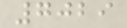7029
